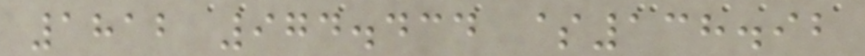1812 974.434 $138.92
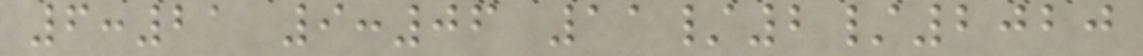6:21 9:06 11/2/2020
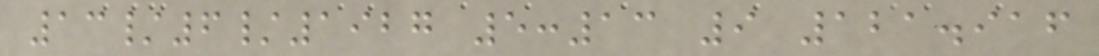13/6/1927 5:13 9 121.916
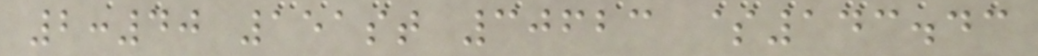2:40 151st 30623 $143.43
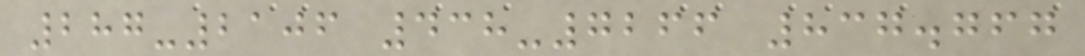287-2106 438-7266 837.767
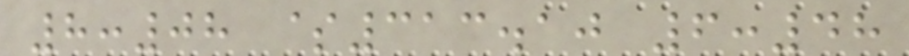8:08 $313.10 6:48
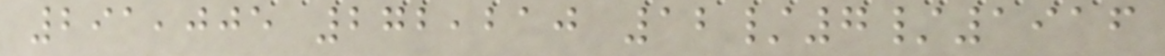291,005 272,210 12/7/1916
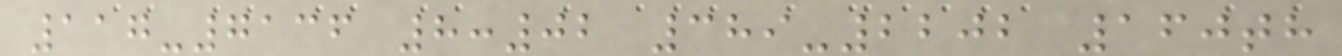117-7136 8:02 389-2202 160th
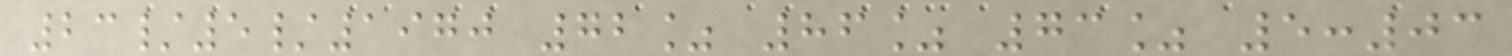23/5/1970 72% 86% 73% 5:03
